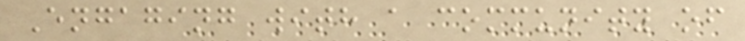Engaging with a community of
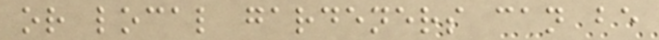or local gardeners can be
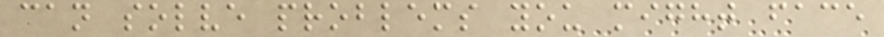can solve problems you might face
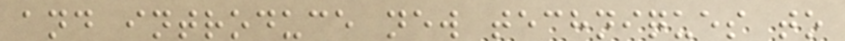and introduce new techniques to
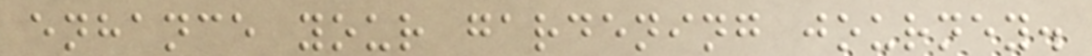enhance your gardening journey.
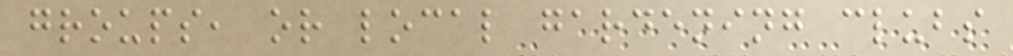groups, or local gardening clubs
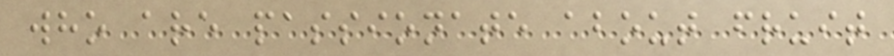who are passionate about fruit
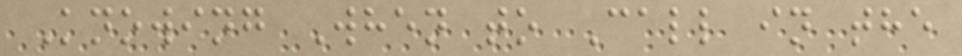Knowing When to Call in the
